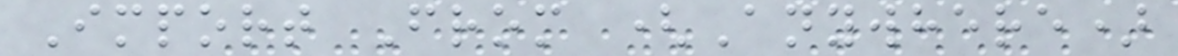Import From (Anywhere)
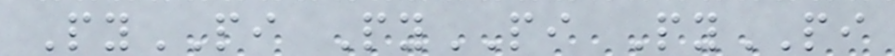PyPI PyPI PyPI
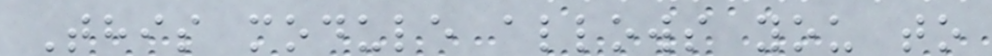This module allows you to
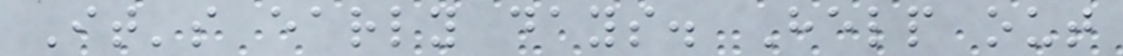It's early days. Help out
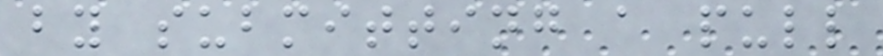by submitting a pull
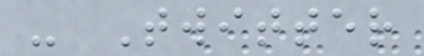- Twitter
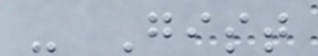- Gist
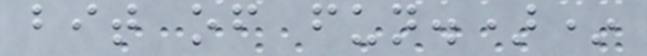bit of fun.)*
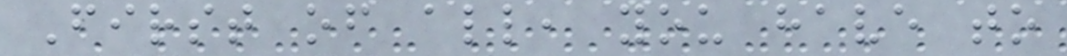First of all, you have to
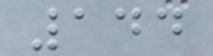144
